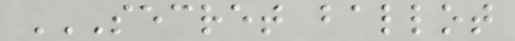SECRET BALLOT
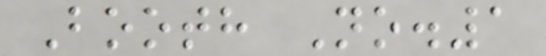Booth No.1
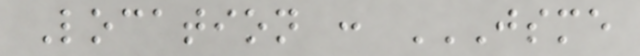Location : JSME
